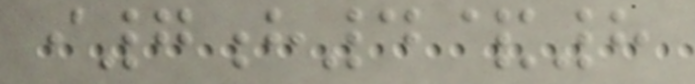i7h4&8
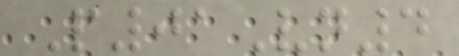P01Vn4
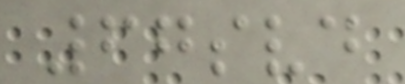67svd
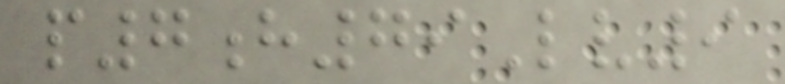p7h79Lv9
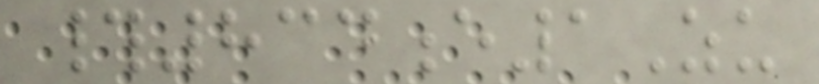#834e1Zu
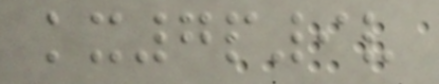kx7p9v
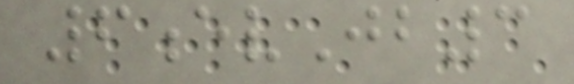6evJb3
